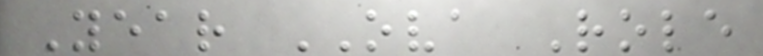Year OVA Role
